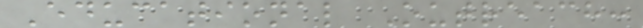Educational Outreach:
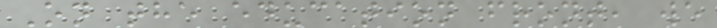On the education front, we
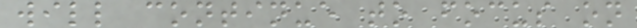will continue to focus on
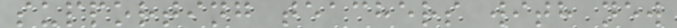supporting teachers with new
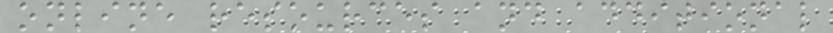online resources and additional
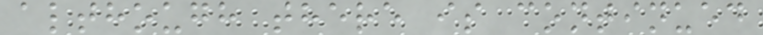although there is continued
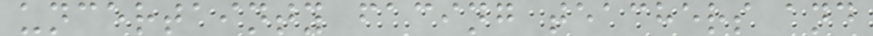uncertainty facing teachers and
